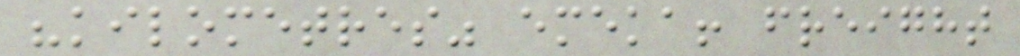"kilometres" emeka! freight
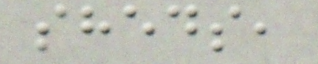sheds,
